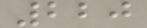220
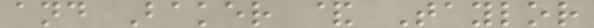and Baker & Taylor
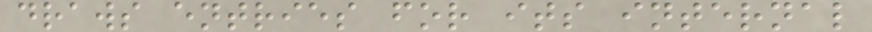draws entries for its internal
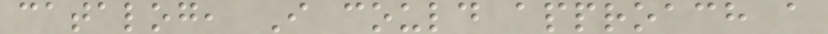catalog, I could approach a
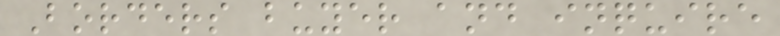Borders buyer and inquire
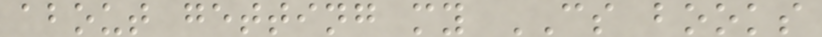about getting my CS books
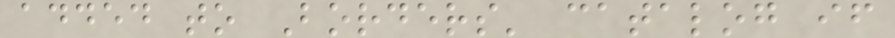added to Borders' catalog if
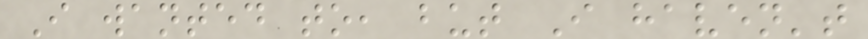I wanted to, but I haven't
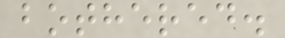bothered.
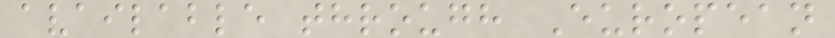available through European
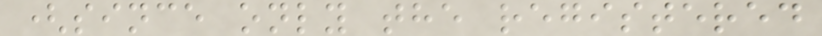(since only the registered
